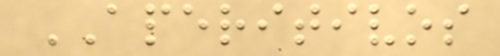APERITIVOS
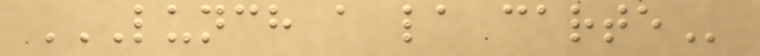LUNCH A LA CARTE
